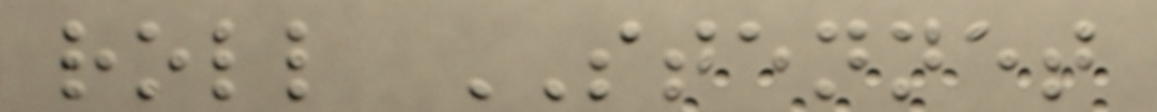roll STENNET
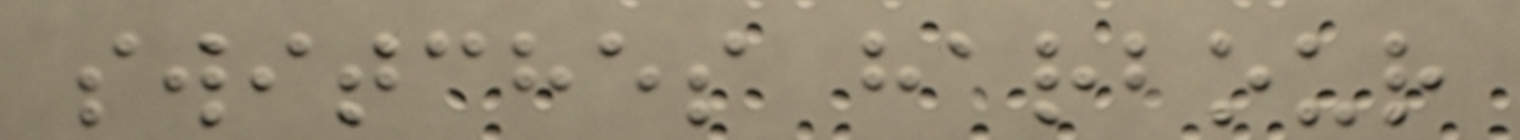switches harbour
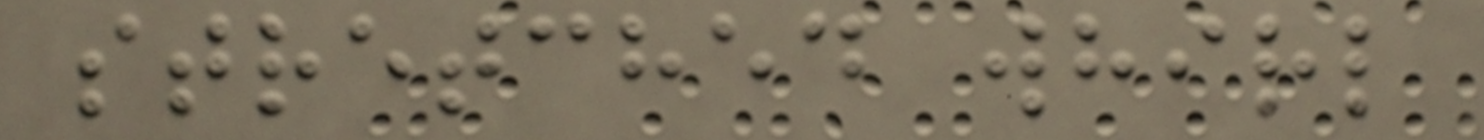stretched whirl
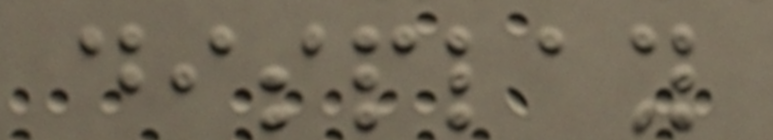display
